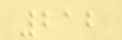212
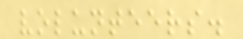volunteers.
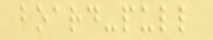board-pull
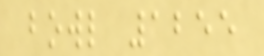bowl 1255
